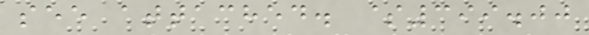see attached. $399.00
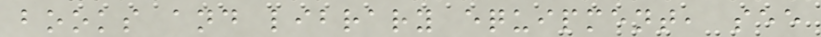books and library equipment, see
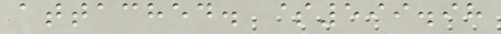attached. $599.98
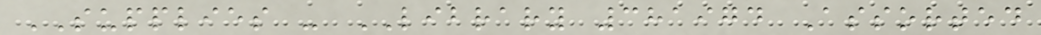SUPPLIES - LIBRARY 381974 Assorted
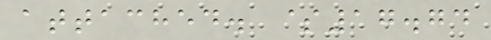attached. $17.74
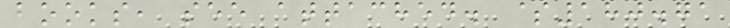books, see attached. $180.71
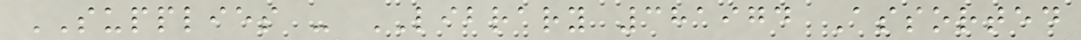SUPPLIES - LIBRARY 381974 Assorted
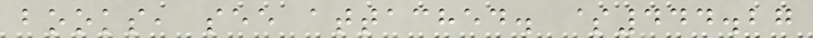books, see attached. $444.27
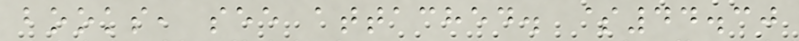books, see attached. $44.30
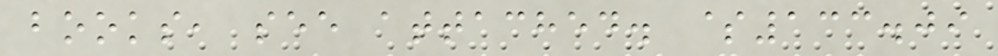books, see attached. $133.09
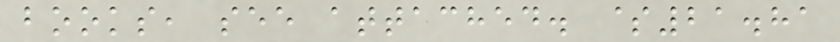books, see attached. $21.81
